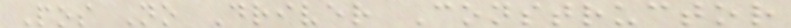Pos No Driver Constructor
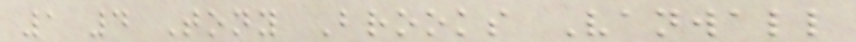1 4 Tony Brooks Vanwall
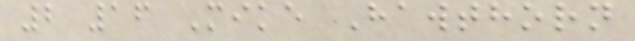2 16 Mike Hawthorn
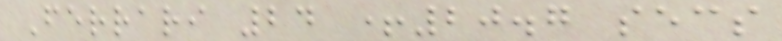Ferrari 24 +20.7 secs
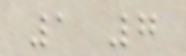1 7
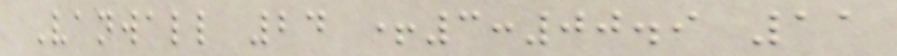Vanwall 24 +3:00.9 11
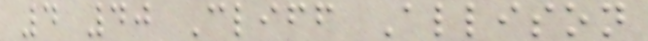4 40 Cliff Allison
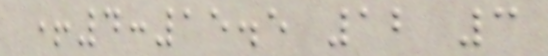+4:15.5 12 3
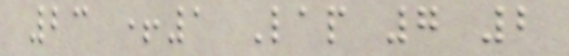23 +1 Lap 7 2
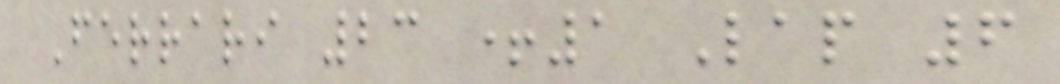Ferrari 23 +1 Lap 6
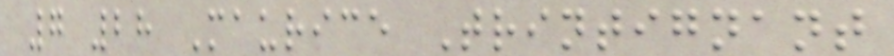7 28 Maurice Trintignant
